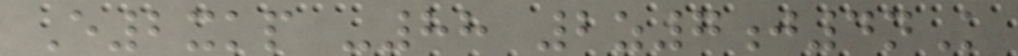E2xkp -88 2z7j4nK
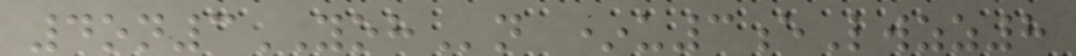4on3YOHn *u3eLwzz8
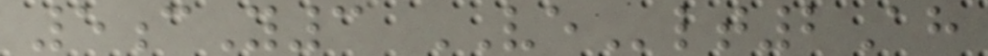5cY3 VElt2Ah
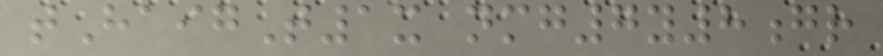tHaigT1x nmg7y8gr
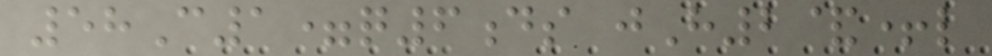58C1=q6ds jH2&+l
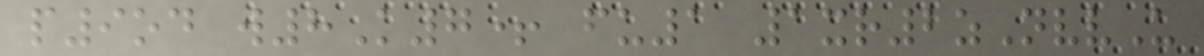p9od w8K7+ fu1 1xr2zNvvU
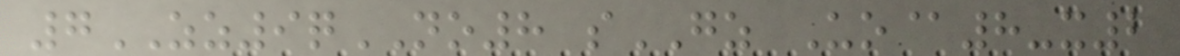7ZZ9qNO8 sGZ Uo@8-x2
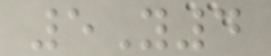5Y4
